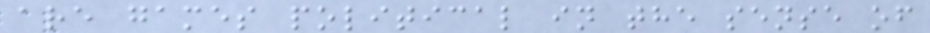are games political in the sense of
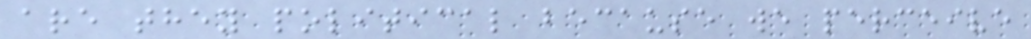are they political because we perceive
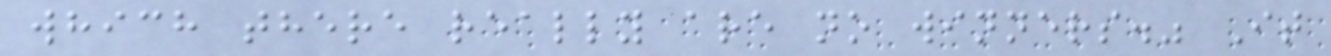which there really are no winners." It
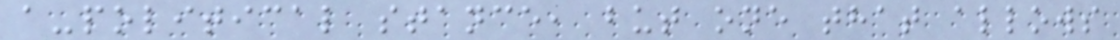a-political stance, but one that allows
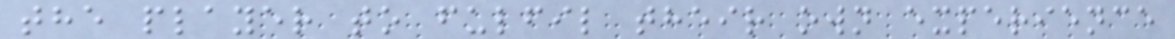the player to fulfil their own experience
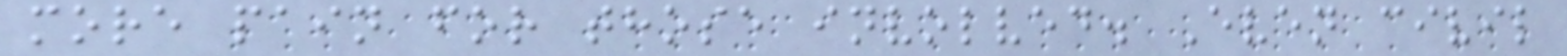more pain for those involved. Even civil
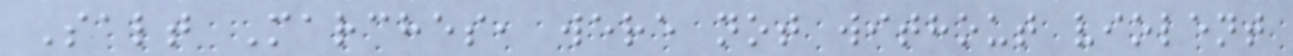Salt Marches, were not without violent
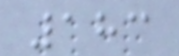183
